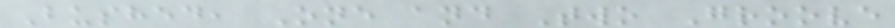Bushed, One and Two Groove
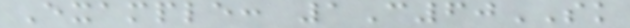Example: 1C60SK
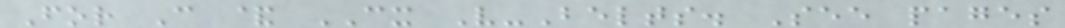For C & CX V-Belts. See pages
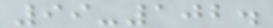99-102.
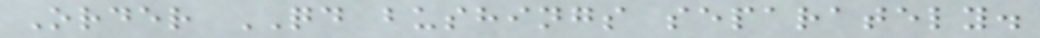Order QD bushings separately.
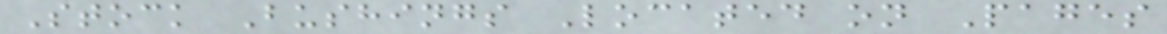Stock Bushings Located on Pages
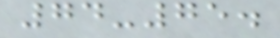74-75.
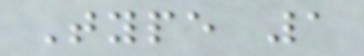Type 1
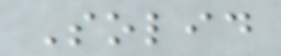Solid
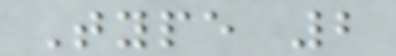Type 2
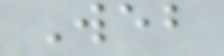Web
